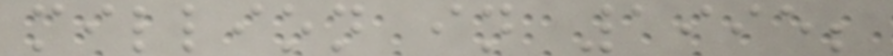million in 1995;
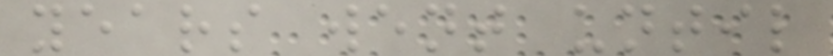years went until
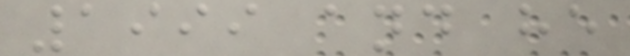1999 and he
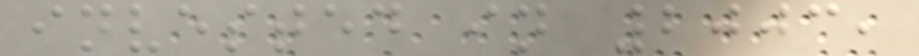invested in 2003,
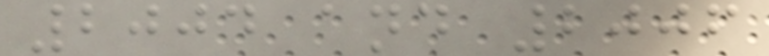2004 and 2006
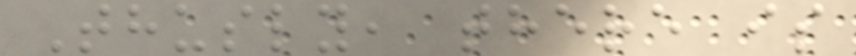Thusly, there is
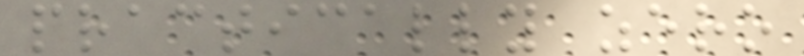practically zero
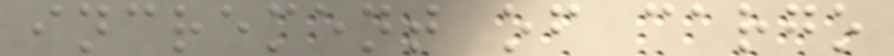increment of cargo
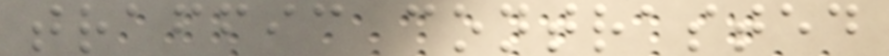traffic contrasted
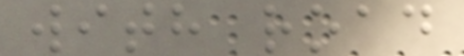with road
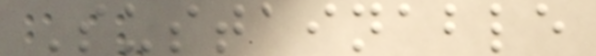Sustainable
